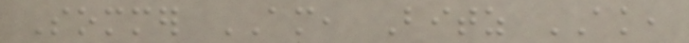Sommer AM, Bitz AK,
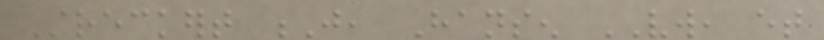Streckert J, Hansen VW, et
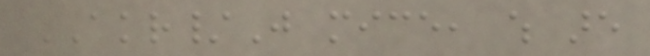AKR/J mice, which are
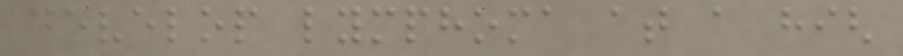develop lymphoma at a high
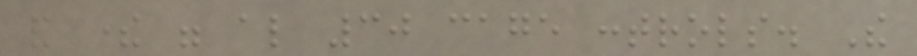and there were also 30 cage controls. The
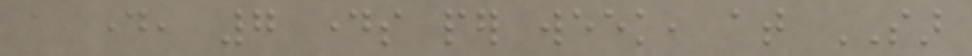a day, 7 days per week, at SAR
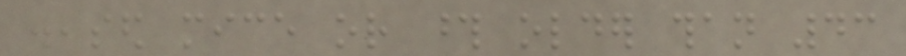diseased mice or those older than 43
